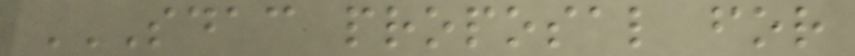SDAC PROPOSAL FOR
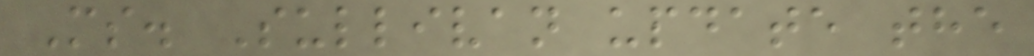Ms. Sullivan update the
